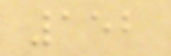152
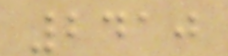2410
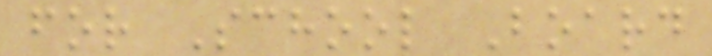for School Board
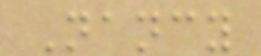Nancy
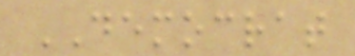DEMOCRAT
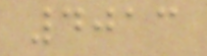4013
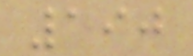190
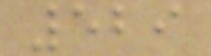529
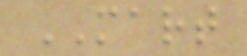MART
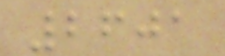2601
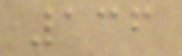136
